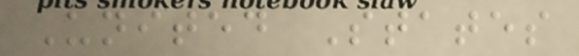United States
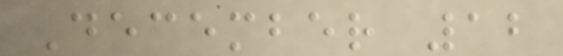December 12
